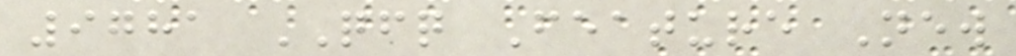9781 QFQ Feature New
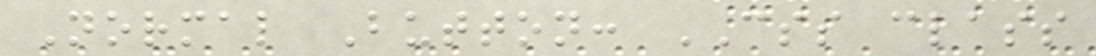Normal Button: CSS class
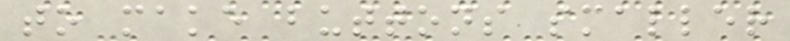to make buttons smaller
